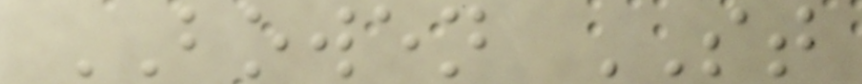BOWEN ST
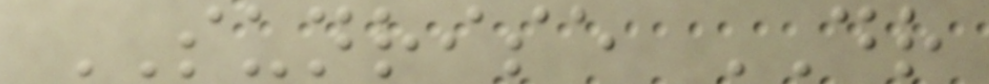SUNRISE DR
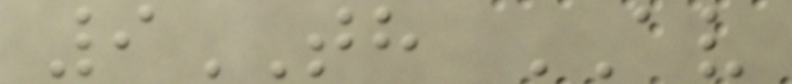9TH AV
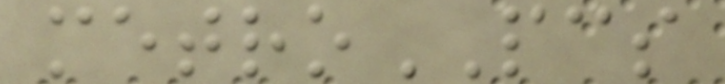metroPCS
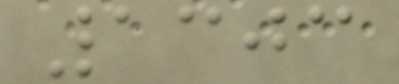1303
